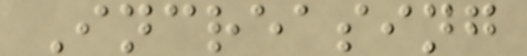Increasing
